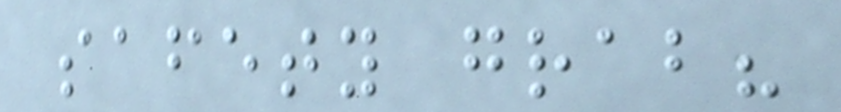safety grab?
